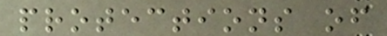protections of
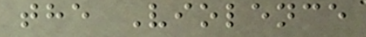the Violence
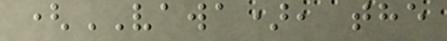(VAWA), the
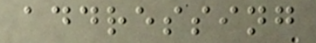addressing
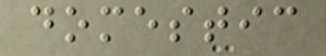domestic
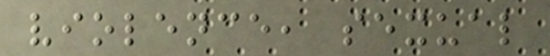violence, sexual
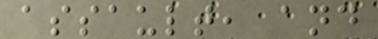assault, and
